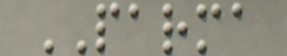PARMA
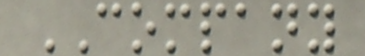COMPANY
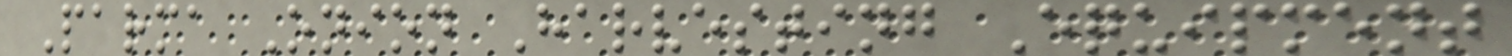Parma Onion Harvesting Equipment
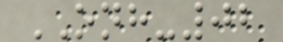ONH-02
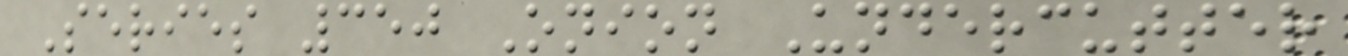Series 350 Onion Undercutter
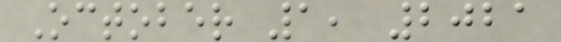October 1, 2021
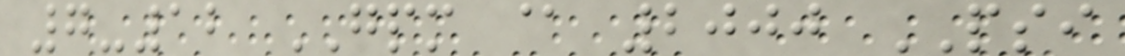7-12 GPM @ 2000 PSI
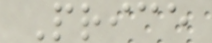Price
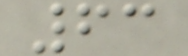63
